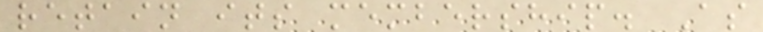retain its membership. As
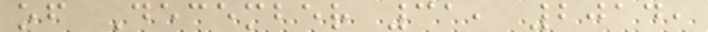of December 31, 2014,
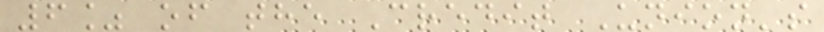6% of the Credit Union's
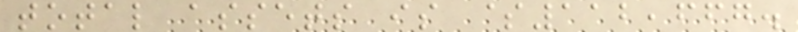total assets is $112,667.
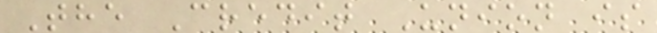The Credit Union is
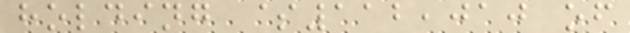holding $112,010 of
